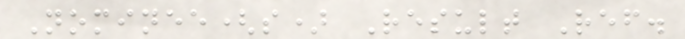Nominee(s) Result Ref.
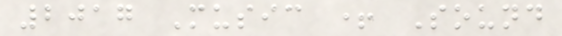2017 Music + Sound
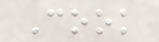Cook
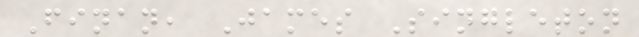Finan, James Singleton
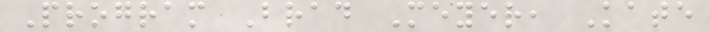Program Brad Meyer, Kate
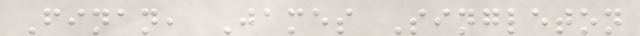Finan, James Singleton
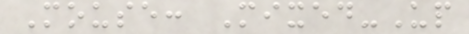Mouse: Mixed-Up
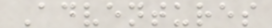Adventures
